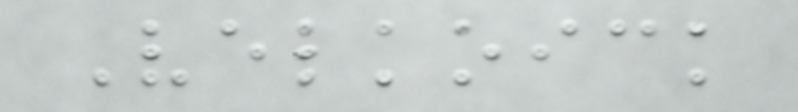Velkoick
